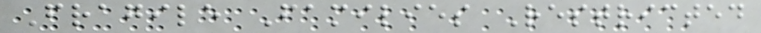Fragile Families Restricted
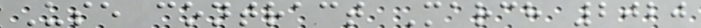Use contract March 2020
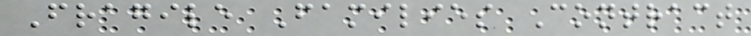Fragile Families Contract
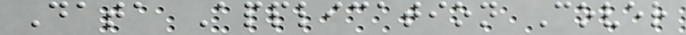Data Application Cover
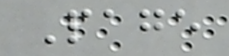Page
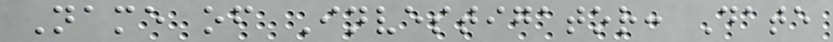Name of Investigator: Date
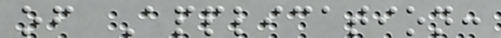of Application:
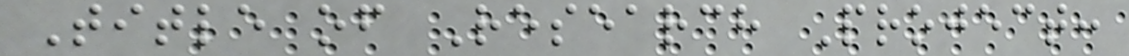Title of Research Project:
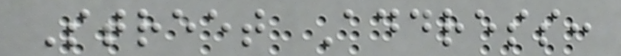Street Address:
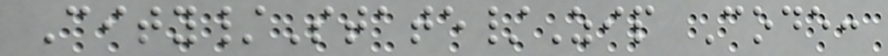City/State/Zip Code:
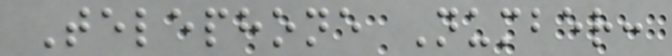Telephone Number:
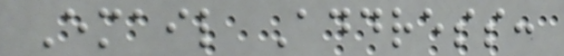Email Address:
